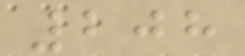208
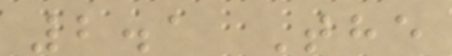2.1 The
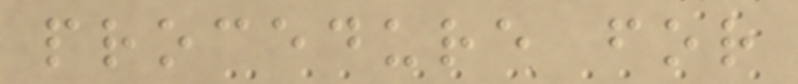procedure for
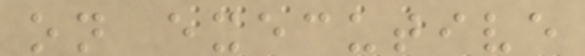on executive
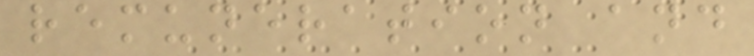remuneration and
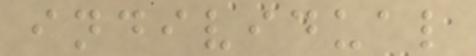individual
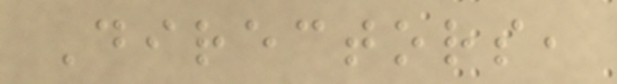Directors,
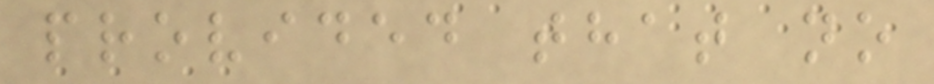provided that no
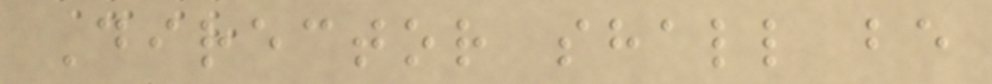Director shall be
